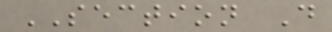SECTION D
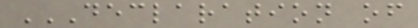DECLARATION OF
